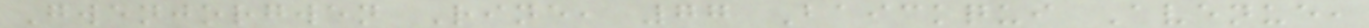Gwenjorgwen Rine, 77 Baickqui Avenue,
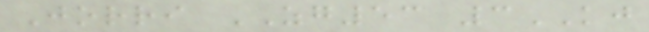Jorri ZG53 3KJ
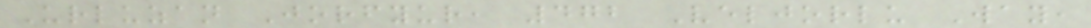Urluzan Jorfyur, 472 Veljorlu Way,
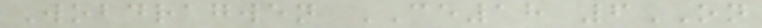Wobdragwen CE18 6ON
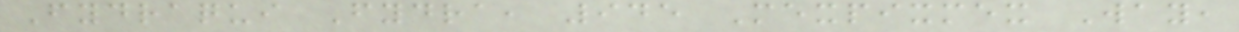Fydraqui Fydra, 945 Mexpixmex Way,
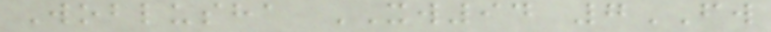Woblusha XW94 7FW
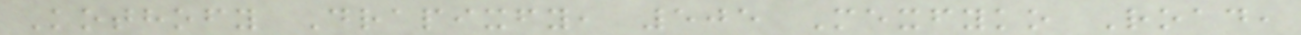Kothofy Drapixfy, 505 Mexfyko Road,
